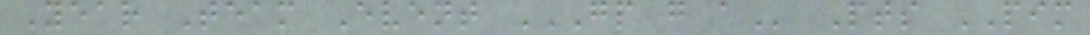Year Team Event GP G A Pts PIM
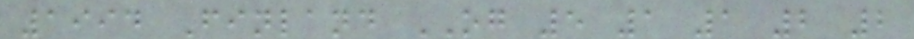1994 Finland OG 5 1 1 2 2
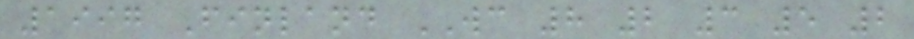1997 Finland WC 8 2 3 5 2
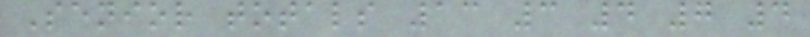Senior totals 13 3 4 7 4
